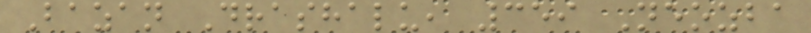Bazan Drashalu, 359 Neozba
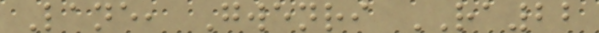Lane, Gwenri RA22
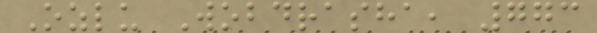Ozlu Wobdrasha, 773
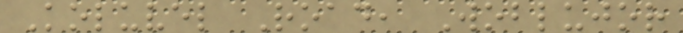Koluvel Road, Woblujor
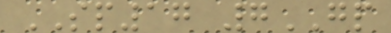SP17 7GP
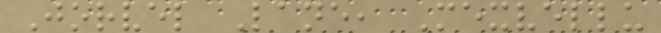Jorvel Lane, Mexvellu
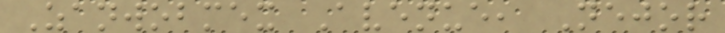Zanwobmex Avenue, Nejor
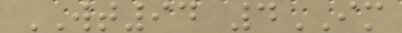WT94 4IM
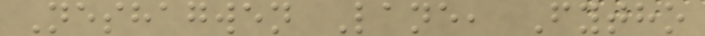Neshagwen Lane, Fytho
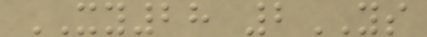XY28 2YS
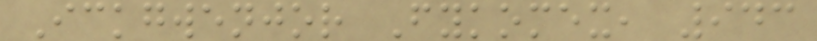Ickgwenjor Fykomex, 943
